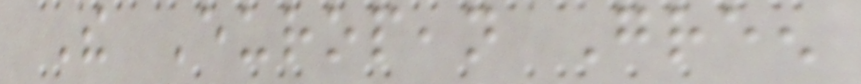The European Green
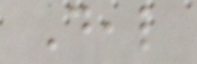Deal
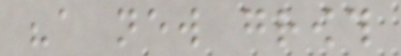"a new growth
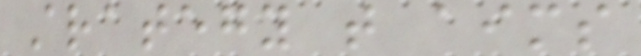strategy that aims
